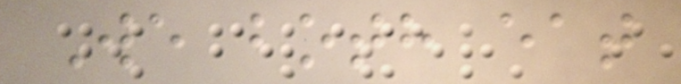We both eat
